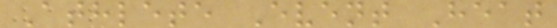Athlete Event Heat
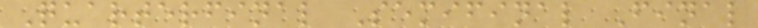Quarterfinal Semifinal Final
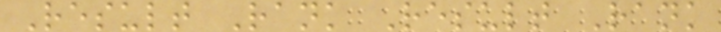Result Rank Result Rank
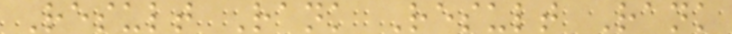Result Rank Result Rank
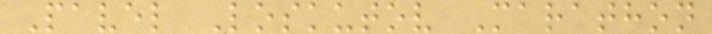Pavel Loskutov Marathon
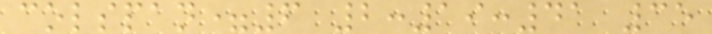colspan=6 2:19:41 35
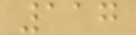117
